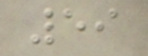59
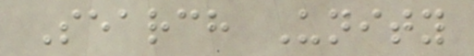Search Unity
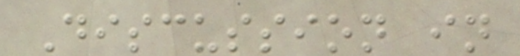Discussion in
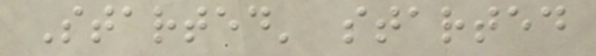Started' started
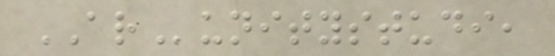ARunitystudi,
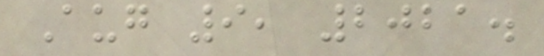Aug 9, 2021.
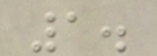1.
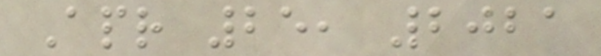Apr 25, 2021
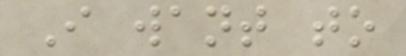I want to
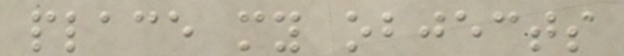place my objects
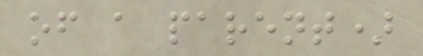of a parent)
